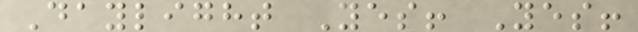Daylight Yes! Yes!
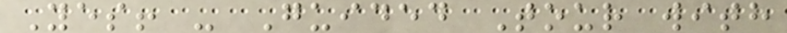Yes! - Guided Tour with
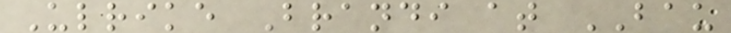Ulrike Brandi at BAU
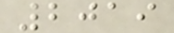2019
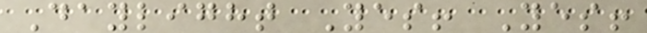Daylight Yes! Yes!
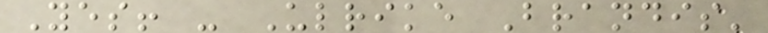Yes! - Ulrike Brandis'
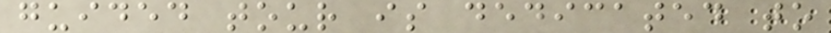guided tour is dedicated to
